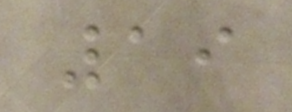19
